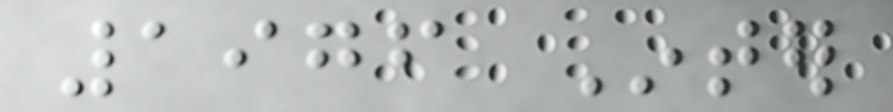1976 Inter
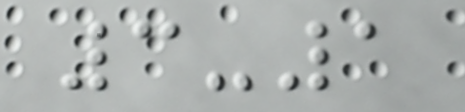3-1
